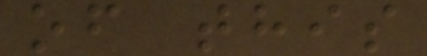of this
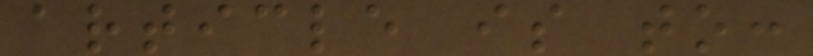article is to:
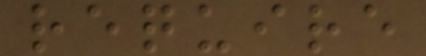require
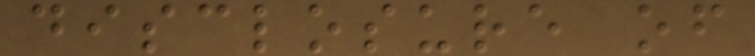disclosure of
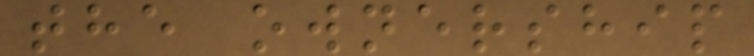the ownership
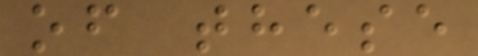of these
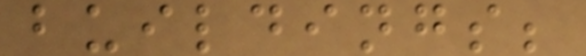buildings;
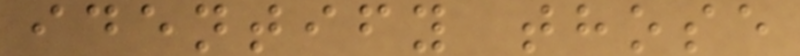identify those
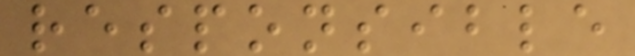responsible
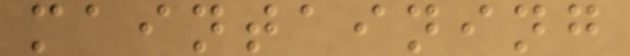maintaining
